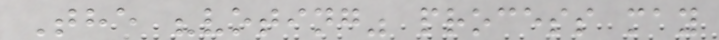The "voting" process may
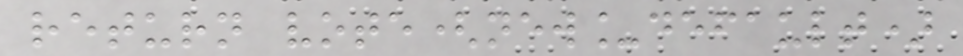return vote(new_default)
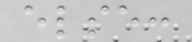else:
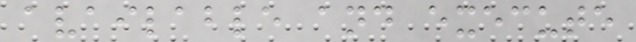available and execute
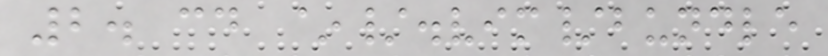2. cd ~/.vim/bundle
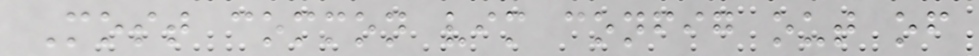Most common vim config out of
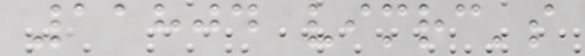11804 vimrc's
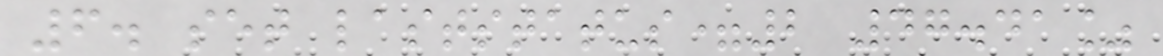6. set laststatus=2 47.41%
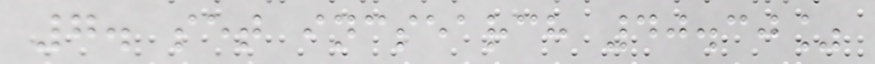7. set incsearch 40.30%
